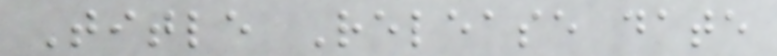Title Release date
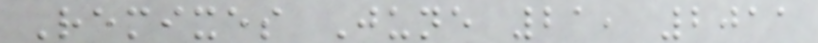Remixes June 21, 2011
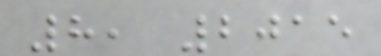8, 2015
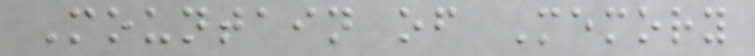Mountain of Memory
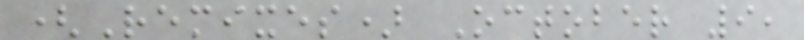(Remixes) October 9,
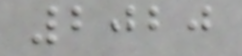2020
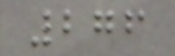276
